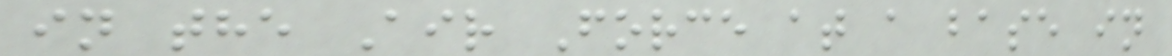in the Air Force at a base in
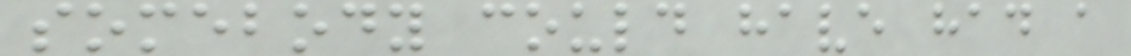somebody could have had a
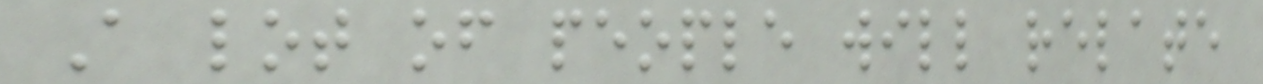A lot of people will relate
